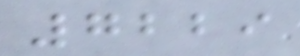7229
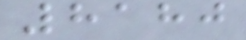8180
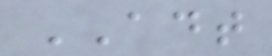ADT
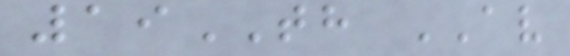19TH AV
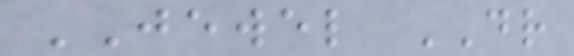JEWEL DR
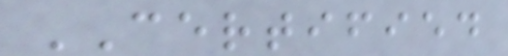CERTIFIED
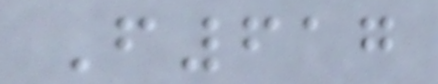F617
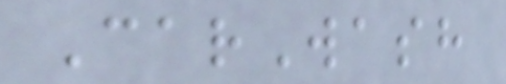CarWash
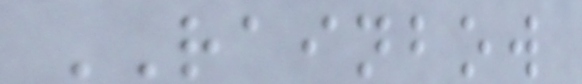RAINBOW
